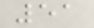51
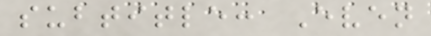subtitle: Even
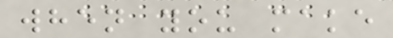when you make
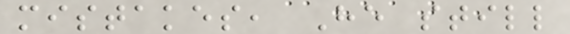mistakes, He still
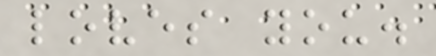loves you.
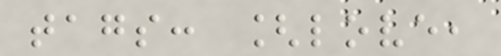tags: [love,
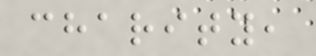charity,
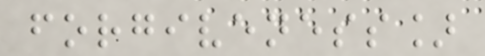forgiveness]
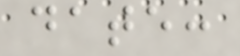date:
